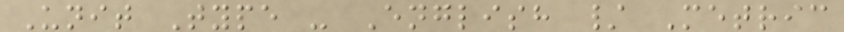Unit Type - English / Metric
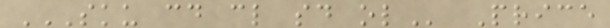SKU CD CL SD OL Price
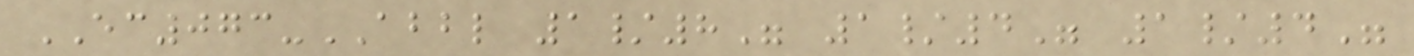EC073-ABBL 1/8" 1/4" 1/4"
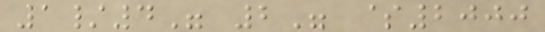1/4" 2" $2000
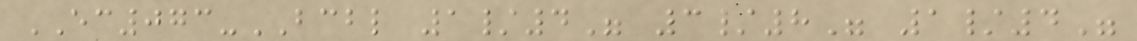EC073-BCBL 1/4" 3/8" 1/4"
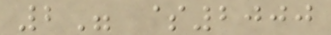2" $2000
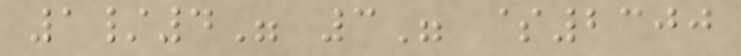1/4" 3" $2300
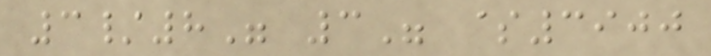3/8" 3" $3900
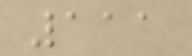111
